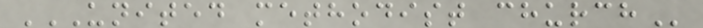UNITED METHODIST CHURCH
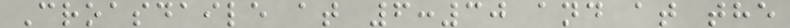Croasdaile at 6:30 and at the
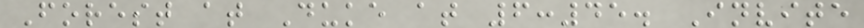Forest at Duke at 6:45. Invite
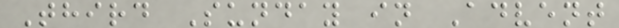Third Sunday in Advent
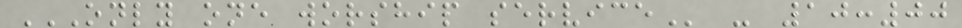ONLY ONE WORSHIP SERVICE - 10:00
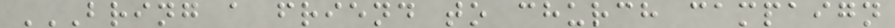BRING A FRIEND TO CHURCH CAMPAIGN
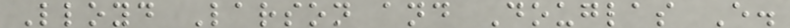Lloyd Larson and Douglas E.
